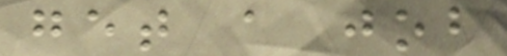get a job
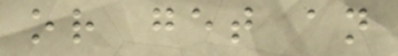or get an
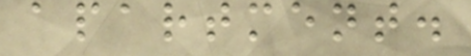apartment.
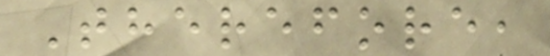Therefore,
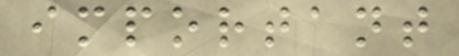important
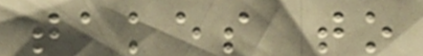takes to
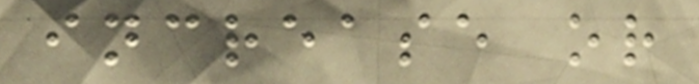increase or
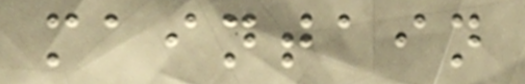maintain
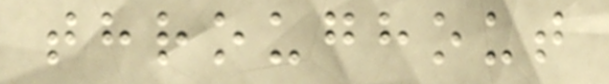throughout
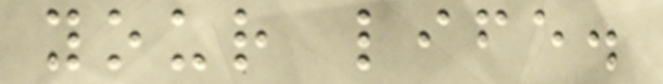your life.
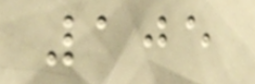105
